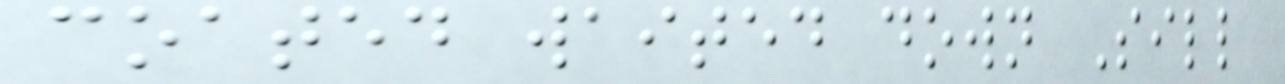coated waited down Sill
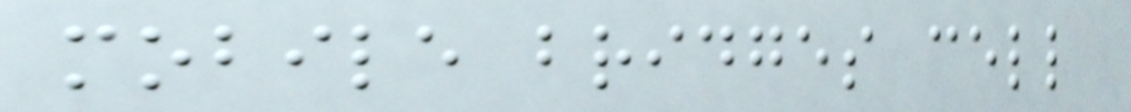mobile bridges cell
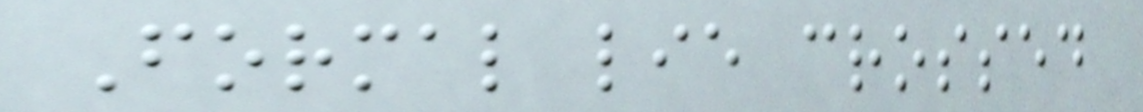Formal lie crossed
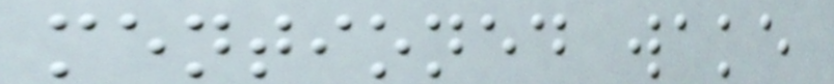mentioned wake
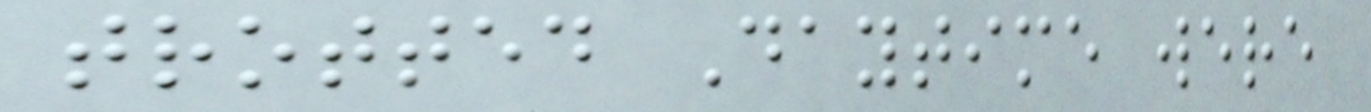trotted Daytime were
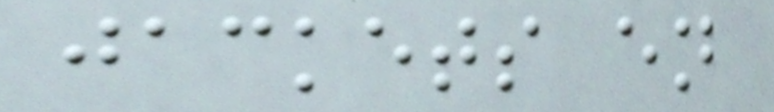jackets en
